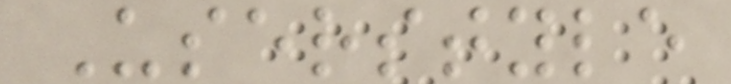Userstyle
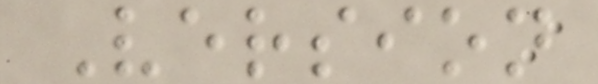Version
